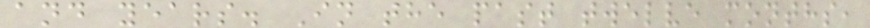and years. In the past twelve months,
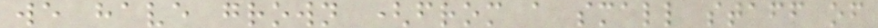we have grown (from a small staff of
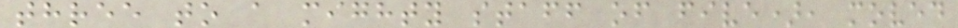three to a mighty staff of five), moved
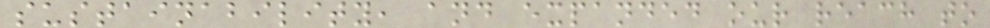sustainability, and expanded our reach to
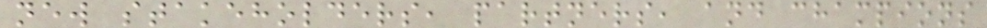new stakeholders, partners, and champions
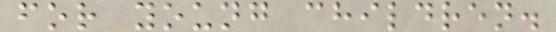for young children.
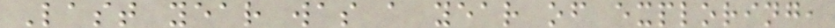Last year was a year of exploring,
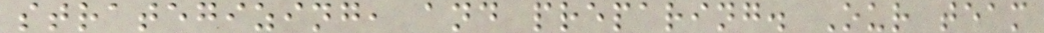strategizing, and preparing. Our team
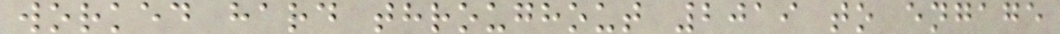worked hard throughout 2019 to engage
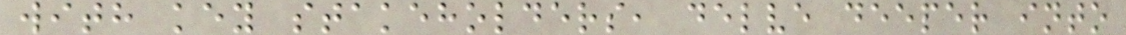with key stakeholders, delve deeper into
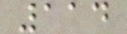114
